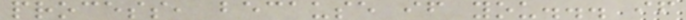process, because if you... if
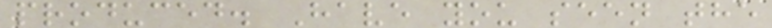produced. Have you seen the
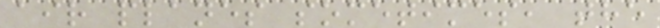air planes sometimes, the
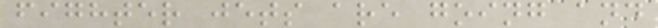fighter jets are going and
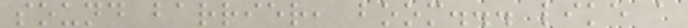sound barrier, boom... like a
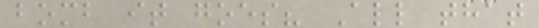bomb it goes? All that
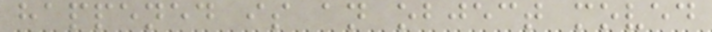happened is an object moved
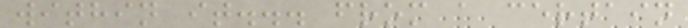within it... from a certain
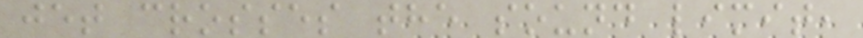jet crosses the sound limit,
